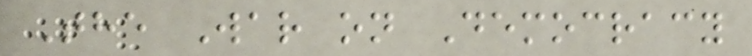The War on Democracy
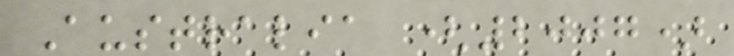Australia (2007)
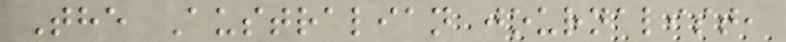The Australian journalist,
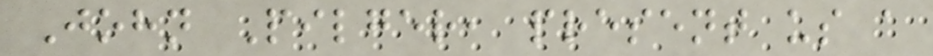John Pilger, present us a
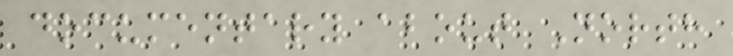documentary about North
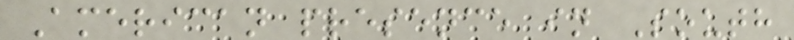American presence in South
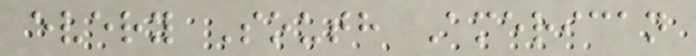every South American
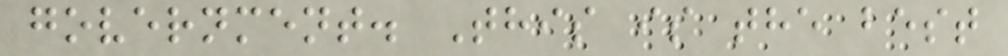government. This is the best
